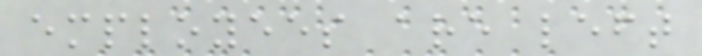employees are left
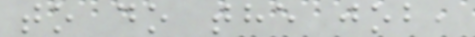to do the job,
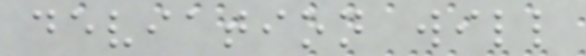deviation will
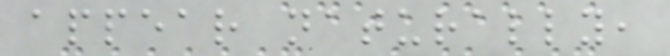appear naturally,
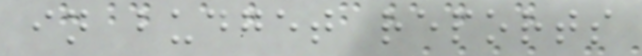in budget reports
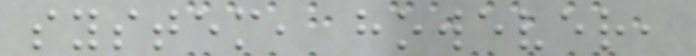system, however,
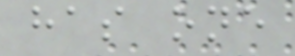has one
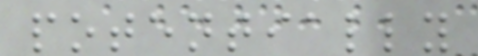potentially
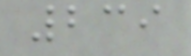239
